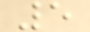5
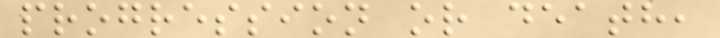progression or death,
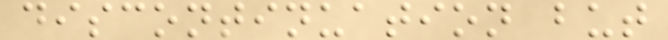discontinuation but
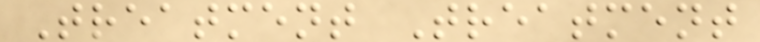Treatment Treatment
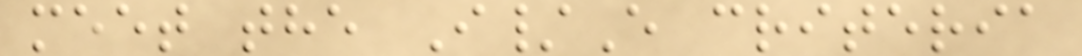meet the I/E criteria
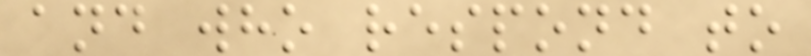and who respond to
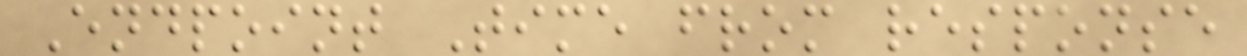Endpoint Time from response
